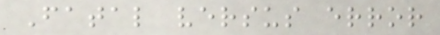Fatal versus error
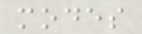modes
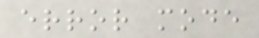error mode
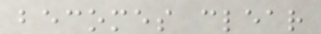becomes clear
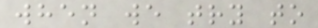when we try to
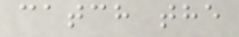catch the
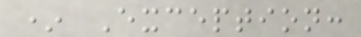* Exception:
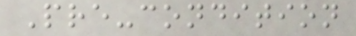Pre-condition
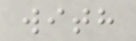with
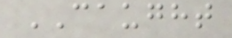CAUGHT
